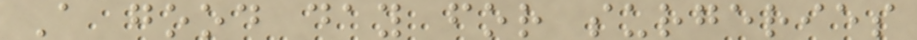A good day for surgeries
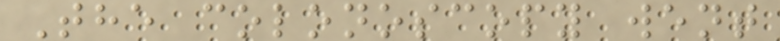The colonoscopy went
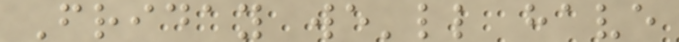Friday we'll have
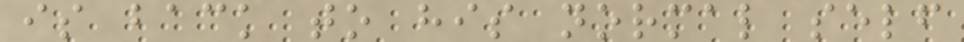is back to his normal self
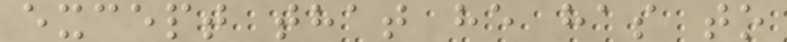except that he has to
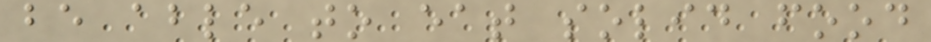be able to eat solid food
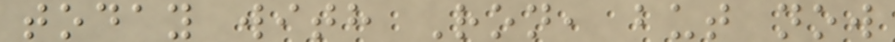today with Ron, but now
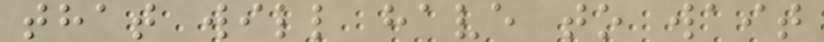that will have to wait
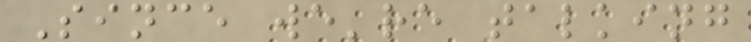Since we're talking
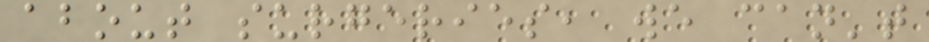about surgeries, we can't
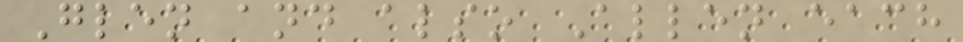Glen and also Allen each
